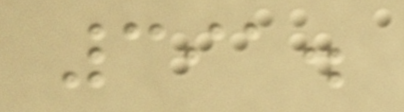391.
